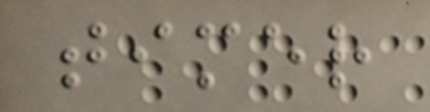timer
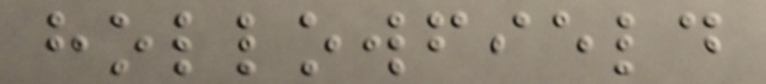hollowfield
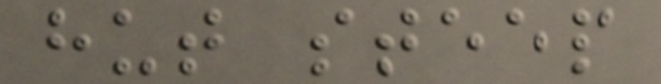hut steep
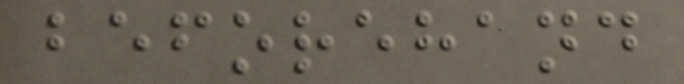beforehand
